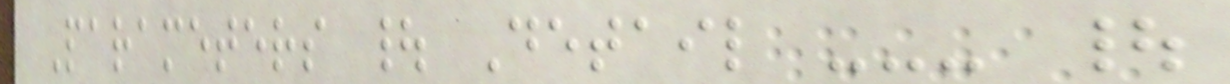Parameters | Detail --- |
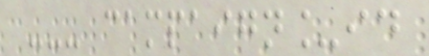--- campaign_id
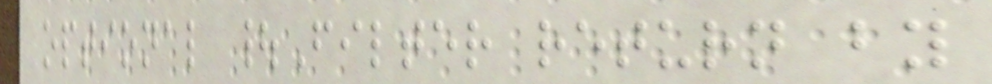optional |Filter return by
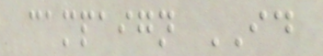campaign ID
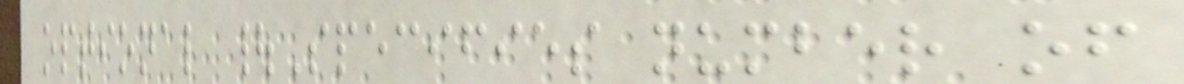optional |Specifies number of
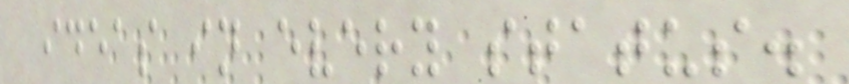ideas in every status.
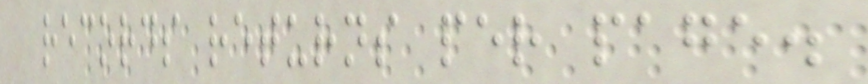records returns per page.
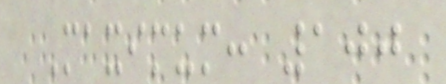Maximum: 100
